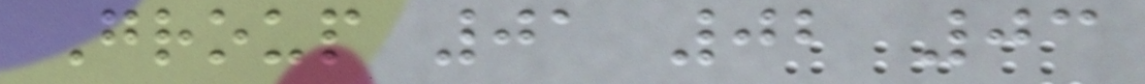Group 01 02 03
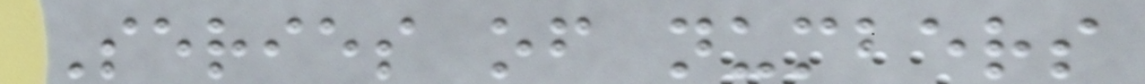Series of numbers
